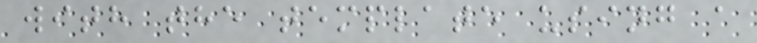with the template using a
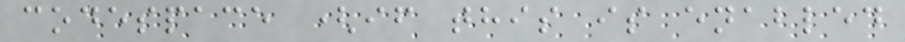codespace (if this is enabled
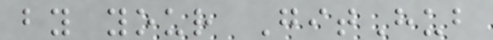by your GitHub
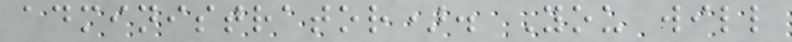administrator). You will
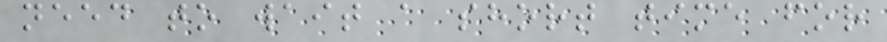need to wait a short time for
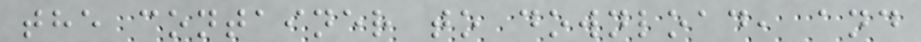the container to download, and
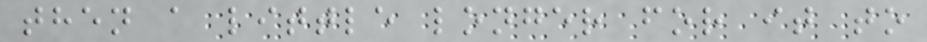then a little longer for it to
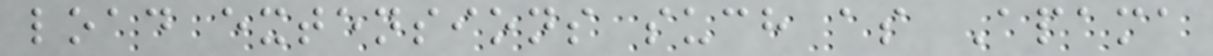load extensions such as Apama
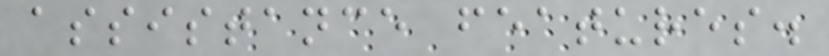assistance features.
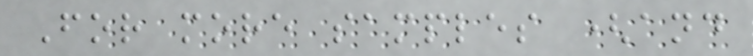For more samples (and
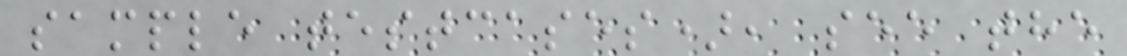sample testcases), see the
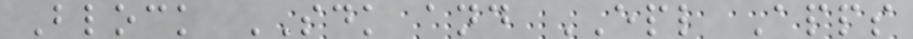Block SDK and EPL Apps
